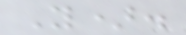Y).
